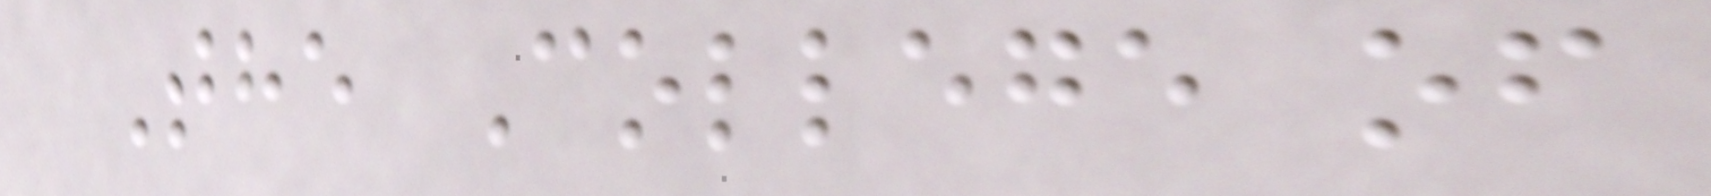The College of
